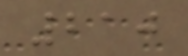210
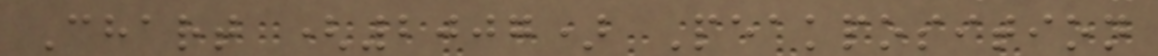Chart (2007) Peakposition
